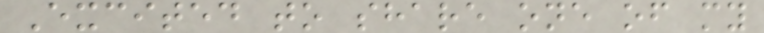Excited to share one of my
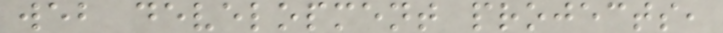web development projects,
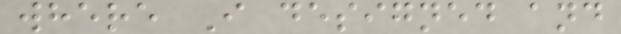where I designed and
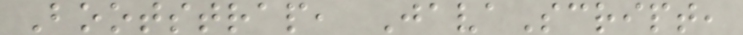Bootstrap, JavaScript,
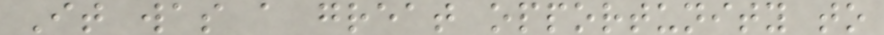It was a great opportunity to
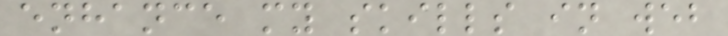enhance my skills in web
